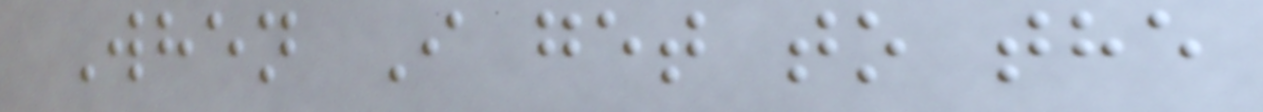When I get to the
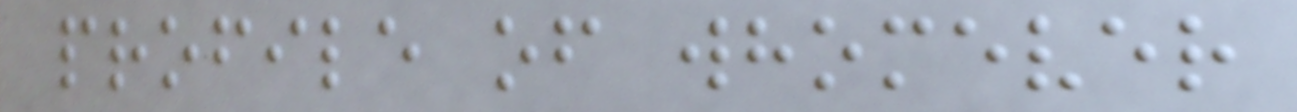profile of whomever
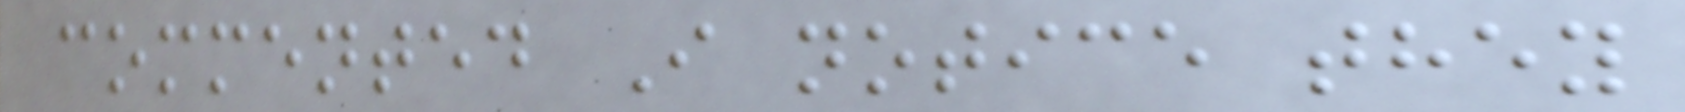commented I notice they
